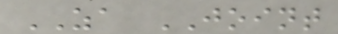ZA JOINT
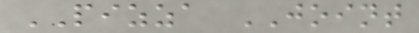PIZZA JOINT
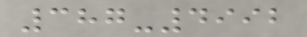387-4992
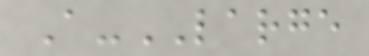A-LARGE
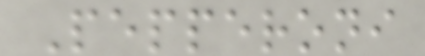Pepperoni
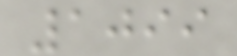1099
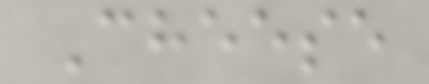Cheese
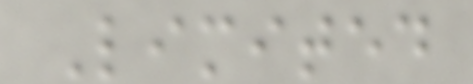Limited
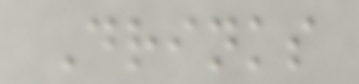Drinks
